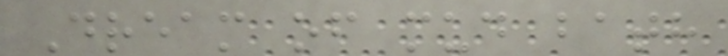Dream of mud bath
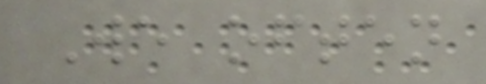We often
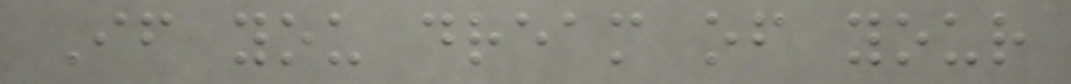If you dream of your
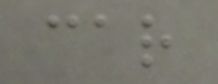car
